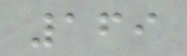169
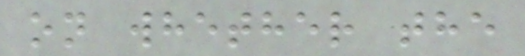on whether the
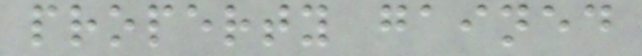property gained
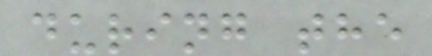during the
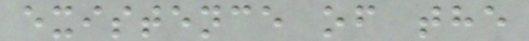existence of the
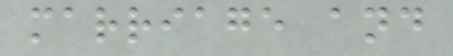marriage and
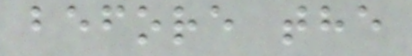before the
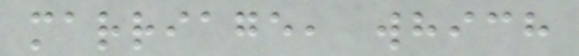marriage, which
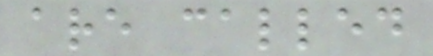are called
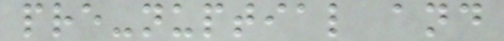pre-nuptial and
